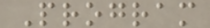Program
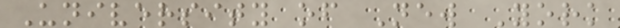University of New York
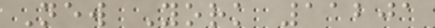New York 11201
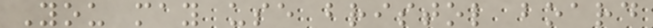You may use bristol board
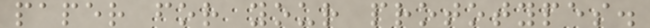paper for your prototypes.
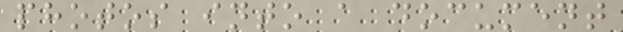photos into a document
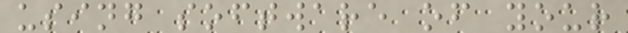using software of your
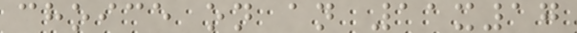choice on an 11x17
